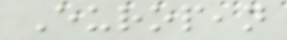European
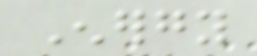Energy
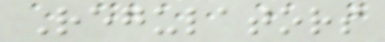Regulators
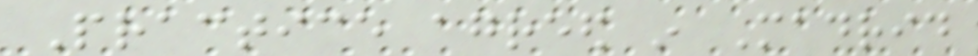Practice agreed in Madrid
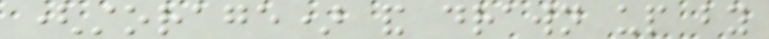(storage) and drawn up by
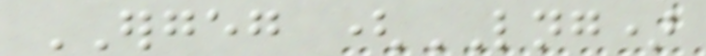ERGEG (LNG)
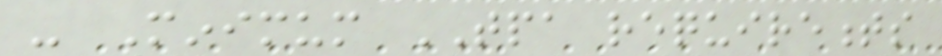- Minimum TPA requirements
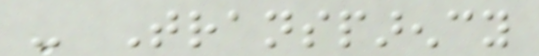- Transparency
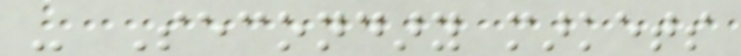- Secondary markets
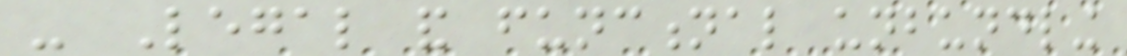- Legal and functional unbundling
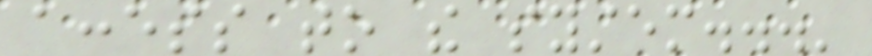access to the system...'
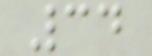34
